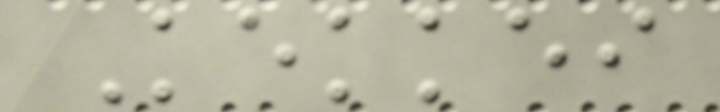Kekkei
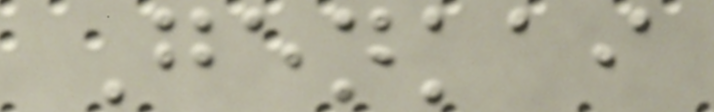Genkai
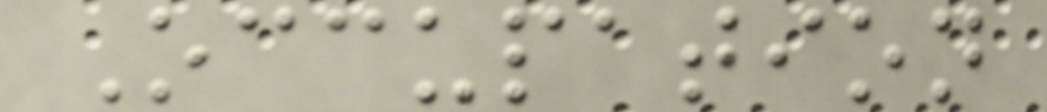Occupation
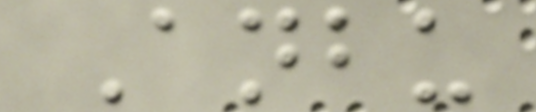Anbu
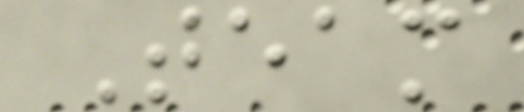Team
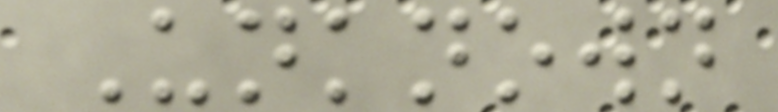Unknown
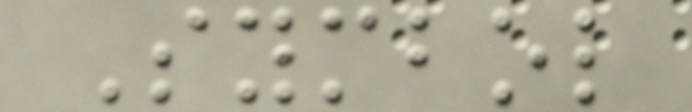Symbol
